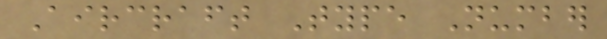Aircraft Type Number
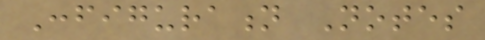Configuration Notes
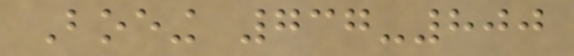Boeing 737-800
